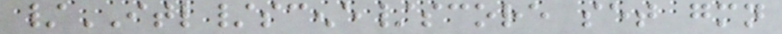/ITL/scene/score set gmn
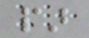par
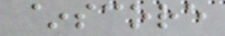~score
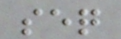seq
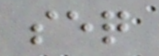seq
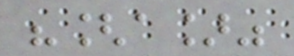"[a]"
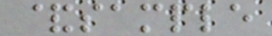&sample
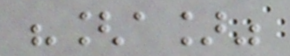"[a]"
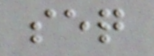seq
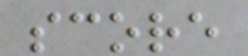score
